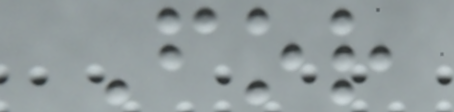For
